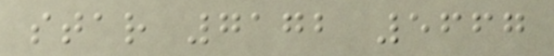star 7172 5667
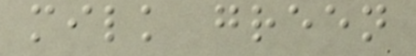milk green
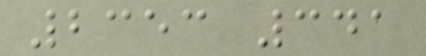2353 341
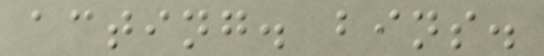acting. bins.
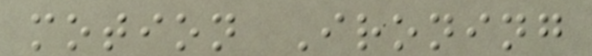motion Ironing
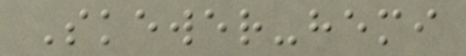Skewer-hemi
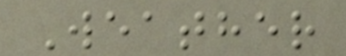Weather
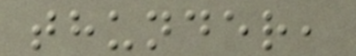thunder,
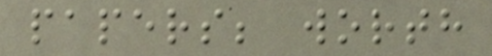papers; worth
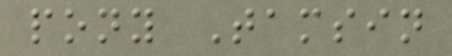pony Tamsin
